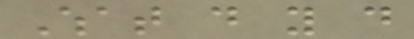What do you do
